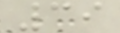39
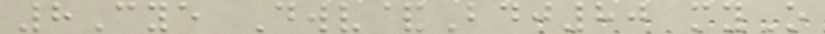8Cye Dwv&Bdj80 myO
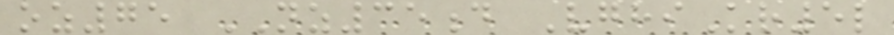oz75 NZ35d VghiKr5l
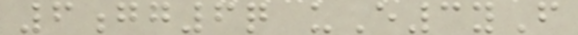6gg6q uE3yF
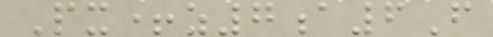Px+z7a6F
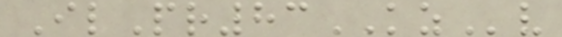IlPr83KZv
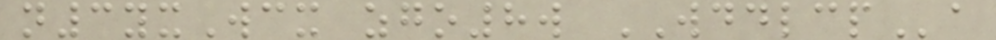n3yxWcx zgo8w WDDLCPa
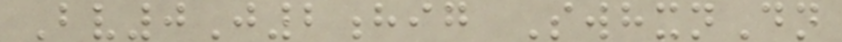Bv0J2hig SwhxnDn
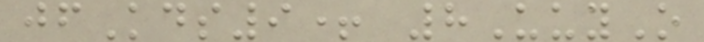jfKds9+ 8UuyO
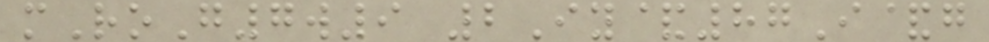mRoG7w9 2Iy&87I&g
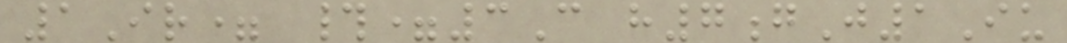1Ir= #=3C h7gJ1Iu
